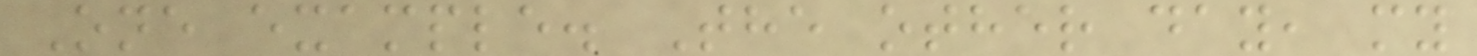One example. The other day, my
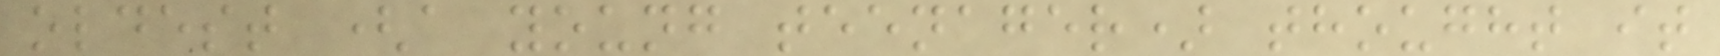oldest (a young teenager) thought it
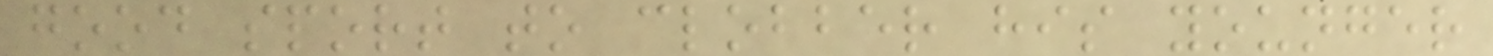good sport to clobber his younger
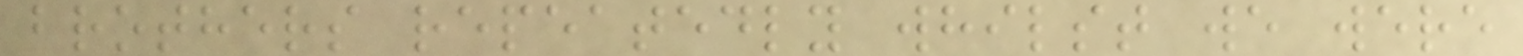brothers repeatedly whilst we were
